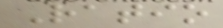Ratio
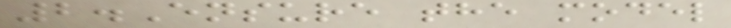2.Ensure the model
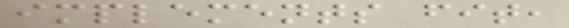implements fit,
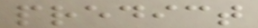predict
